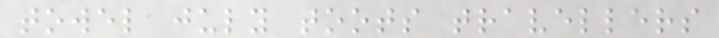towel july toots travellers
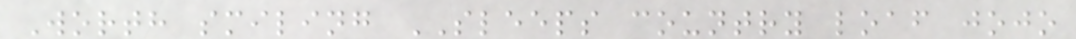Worth smiling SLEEPS country loaf jojo
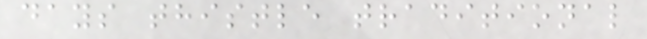days thistle traditional
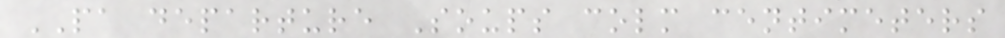PA departure Soups colm centimeters
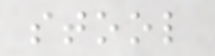stool
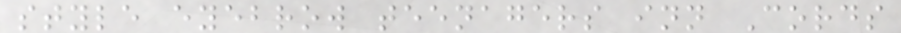style eyebrow teenagers inn Cords
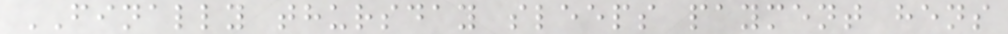FINALLY thursday sleeps payment hens
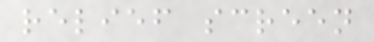relief screen
